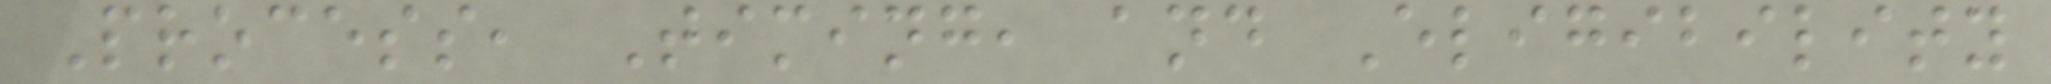Process, Timing, and Eligibility
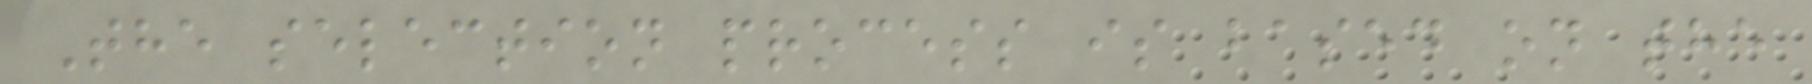The selection process is based on the
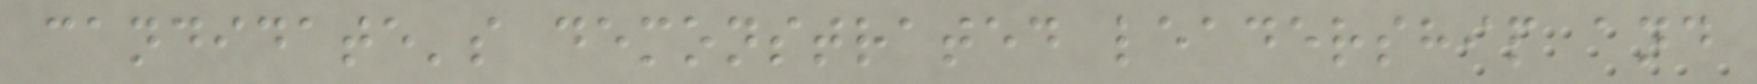candidate's demonstrated leadership and
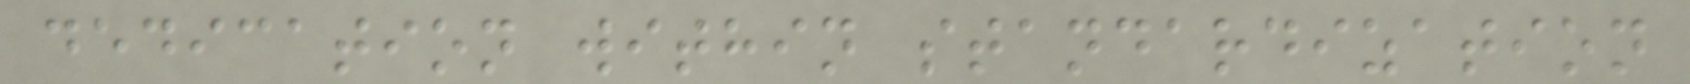dedication within standardization
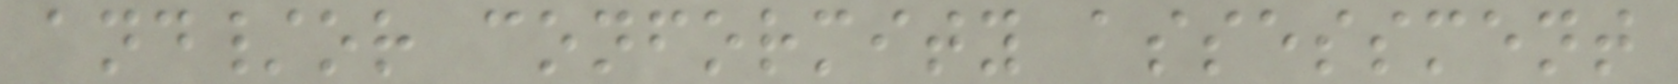and/or conformity assessment
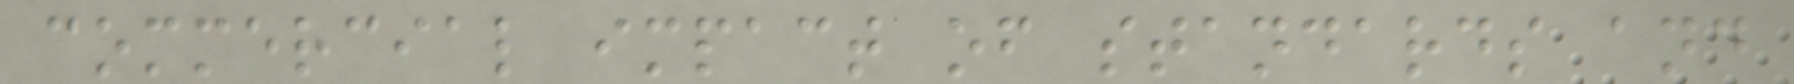commercial impact of standards and
